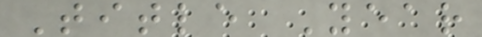Title Year
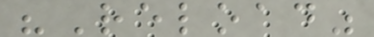"Reload"
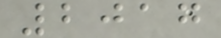2017
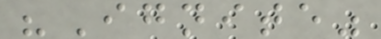"Ignite"
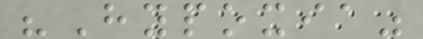"Hypoxia"
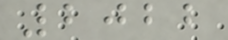2022
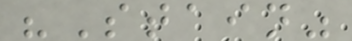"Stain"
